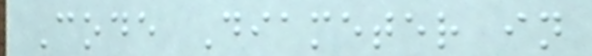Code Diameter in
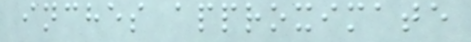inches approximate
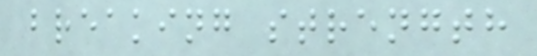breaking strength
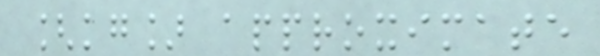[kg] approximate
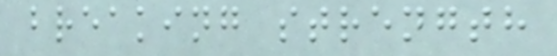breaking strength
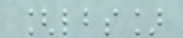[lbs]
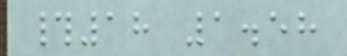#18 1.58
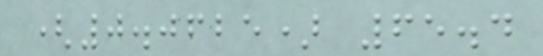(0.0625) 65.4
